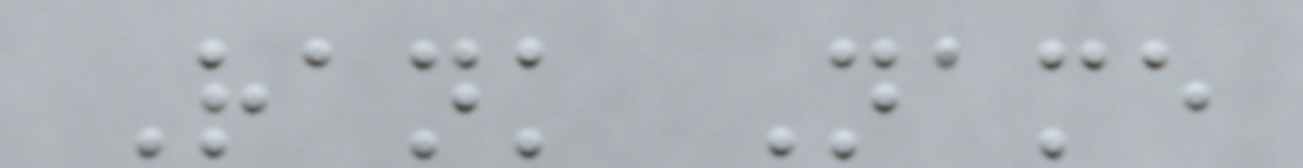Rank Name
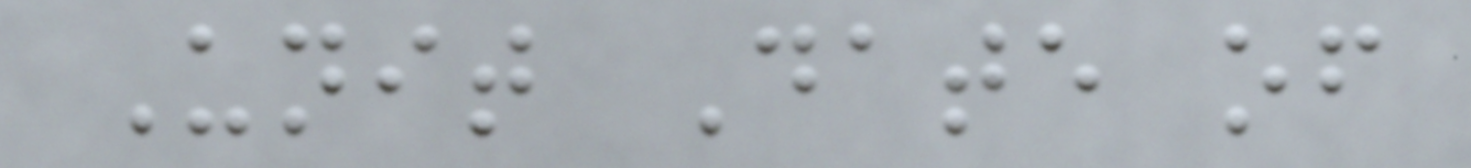Unit Date of
